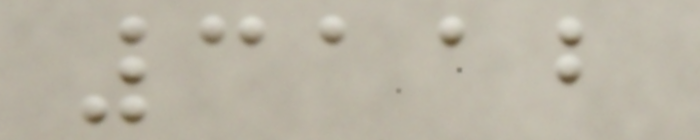3112
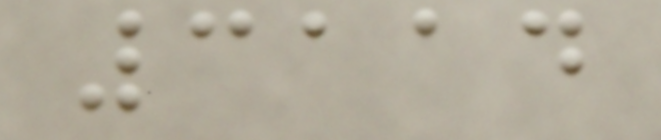3114
